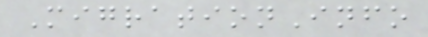MigrationInfo
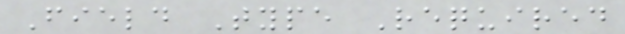Field Type Required
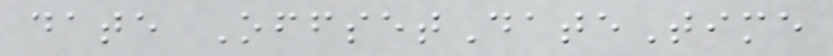date OffsetDateTime
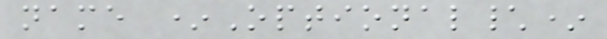name *Optional\*
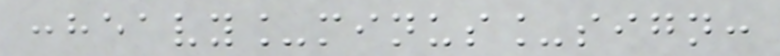:heavy_minus_sign:
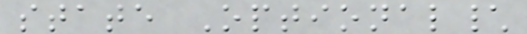state Optional\
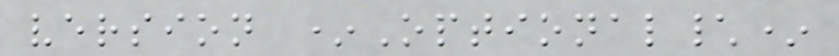version *Optional\*
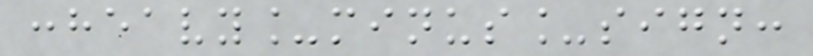:heavy_minus_sign:
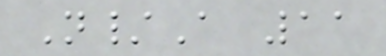N/A 11
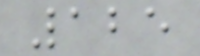125
